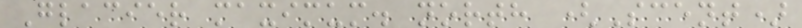Glacier maximum. north (Scent)
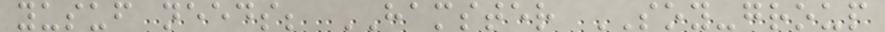yusuf needs; HAMSTER SOY-group
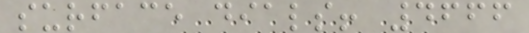surface dials! 4666
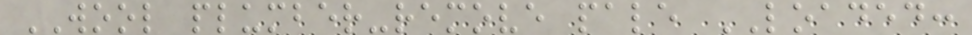WOOL plumber-remove pale LOADED:
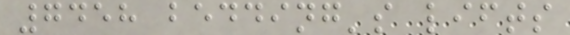7458 bedding's lifts
